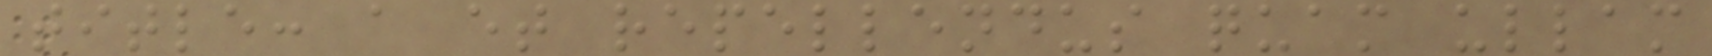title: a et repellendus quam ullam
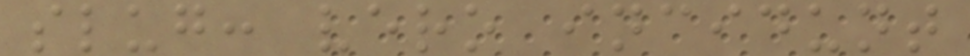slug: vero incidunt
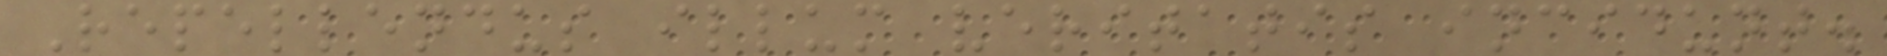Repellendus illum veritatis incidunt.
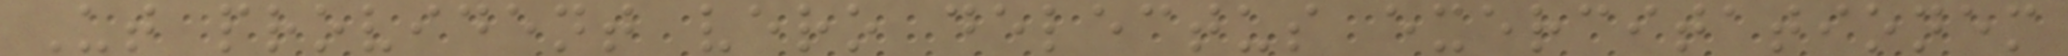Ut provident vero delectus exercitationem
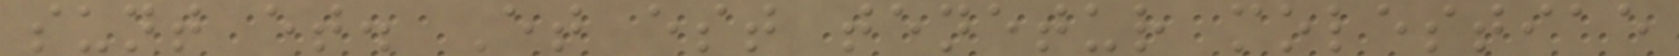sunt et. Et est tenetur molestiae
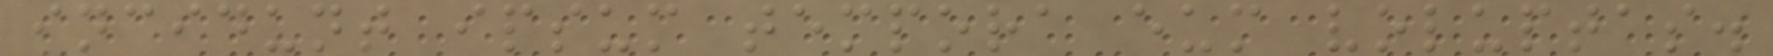incidunt ipsum tempora eum voluptas.
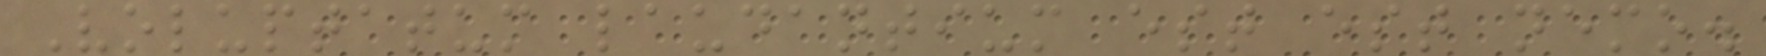Voluptatum laudantium est est nemo.
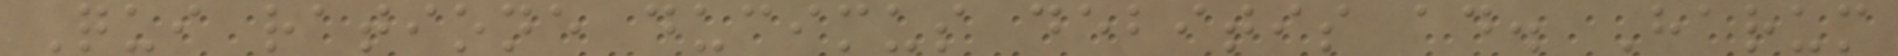Qui ratione ducimus debitis ad. Harum
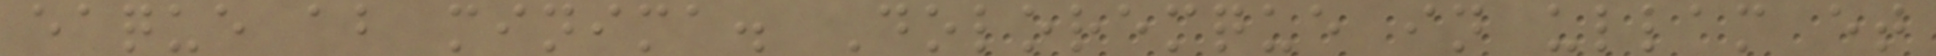eaque ab minima. Doloremque in ullam et
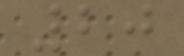20
